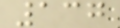137
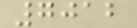7012
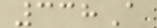338A
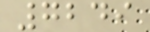7249
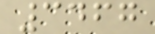3467
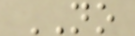NO
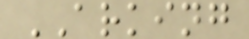ARKING
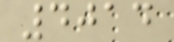4014
